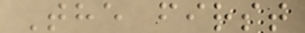The first
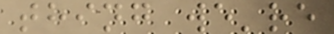thing we're
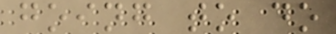going to do
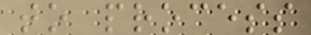to process
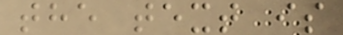the text is
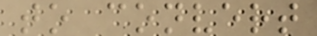to convert
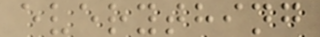everything
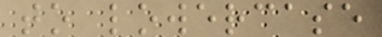to lowercase
